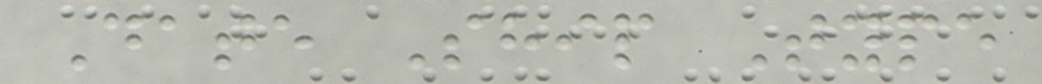Date Ship Type
